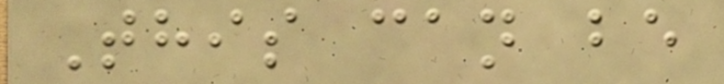This can be
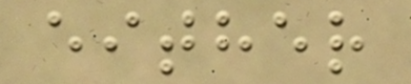either
